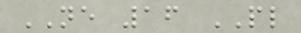NE 16 PL
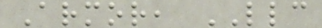Armor, LLC
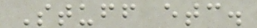Stuff etc.
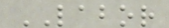LABOR
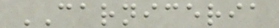CARNICERIA
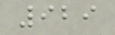929
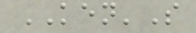KEN'S
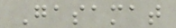Gasamat
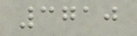3710
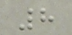8
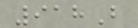918B
